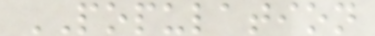POPULATION
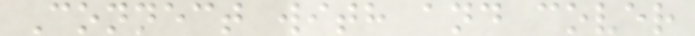Connect with and cover
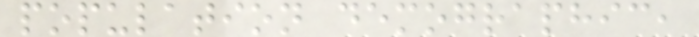population demographic,
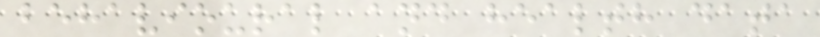behavioural and health data
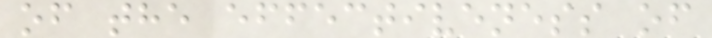of the effectiveness of
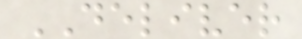DELIVER
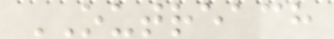OUTREACH
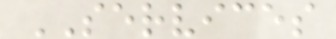SERVICES
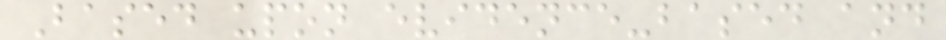Based upon evidence-based and
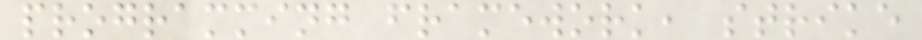programming framework, strike
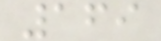169
